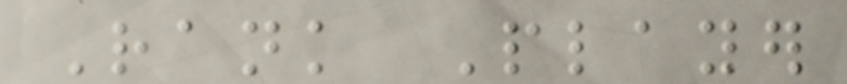Rank Player
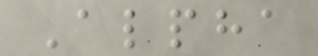Alpha
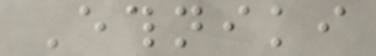Ethniki
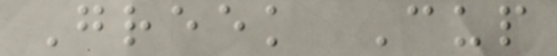Greek Cup
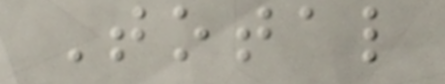Total
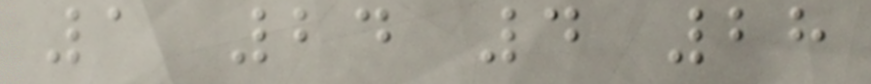1 24 4 28
